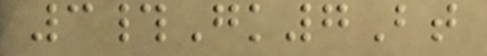3#Gk7Bt
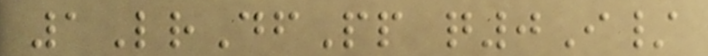1LrDfPp q0I/
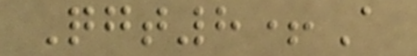Qgt8+A
